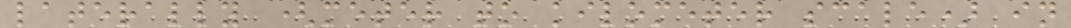laterally (meter to kilometer scale) in
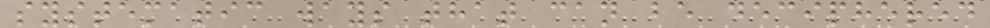systematic ways that can be deciphered
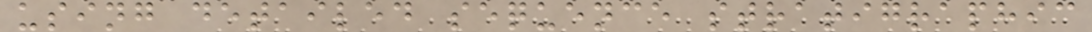using detailed sequence stratigraphic
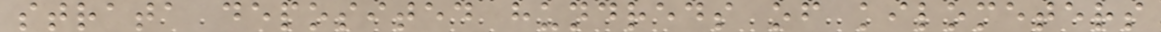strata deposited hundreds of kilometers
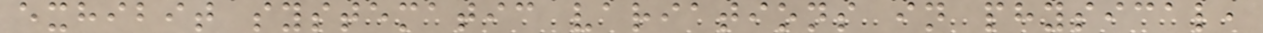exhibit systematic variations in physical,
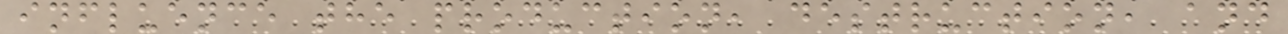influence the production, destruction, and
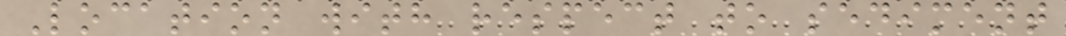Location with respect to sediment
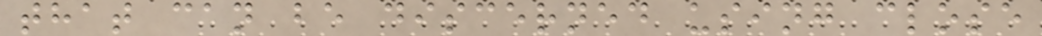that can be discerned using close
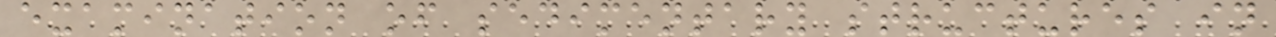examination of sedimentary structures in
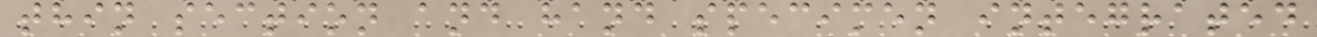thin section and hand specimen integrated
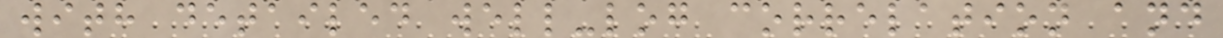with detailed well-log correlation and
